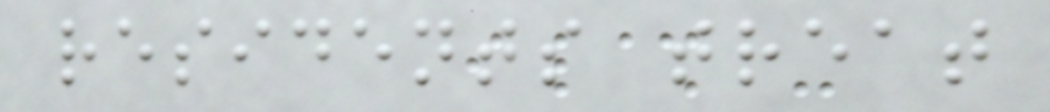residents treat
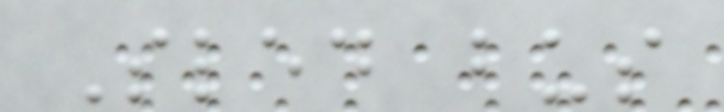Sled bus
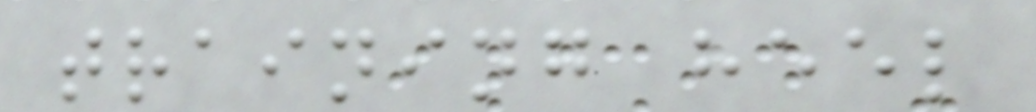training heel
